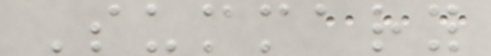Summary
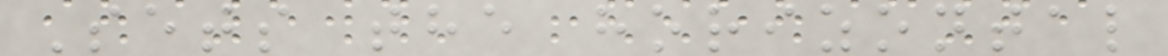Sets the horizontal
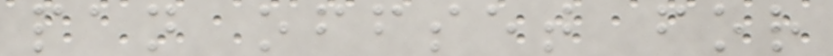pan offset for
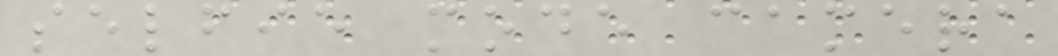selfie mode camera
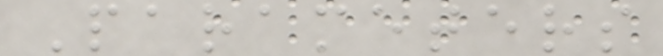Parameters
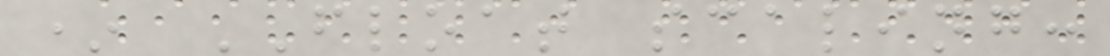* FLOAT scaling:
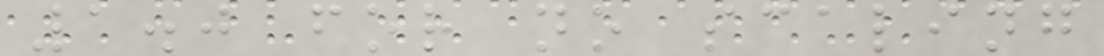1.0 for no scaling
